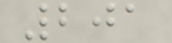201
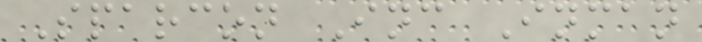Sparcon Inc Inman
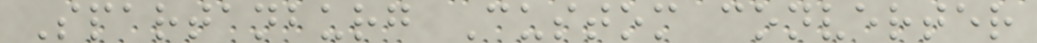Spartanburg Custom converter
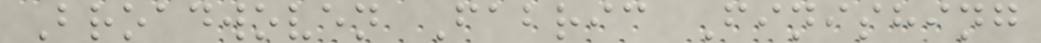Broadwoven Fabric Finishing
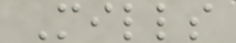Mills
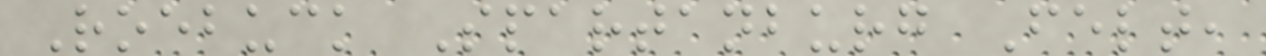Roebuck Spartanburg Felt,
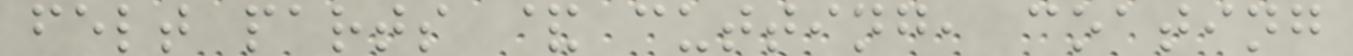felt parts & cutting, coating
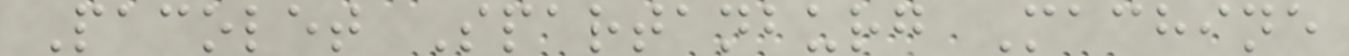Pacolet Spartanburg Machine
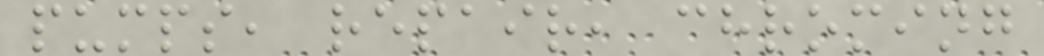pumps, repair, chroming
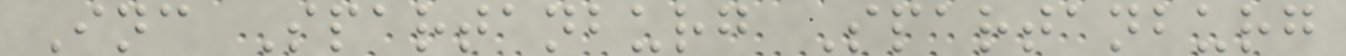Inc Spartanburg Spartanburg
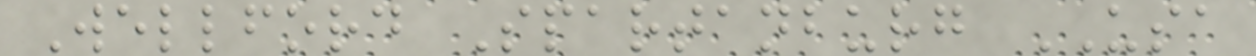Wellford Spartanburg USA
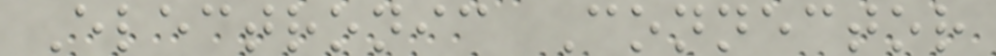Electronic Connector
